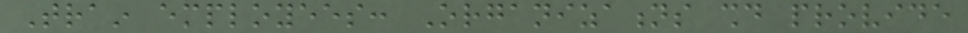Train employees: Organizations should provide
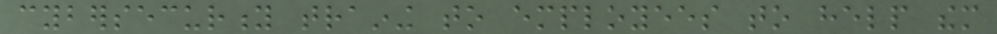cybersecurity training to employees to help them
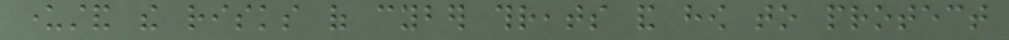understand the risks of cyber threats and how to protect
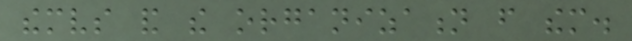themselves and the organization from them.
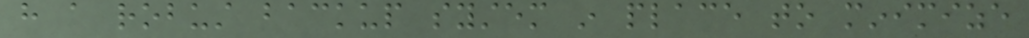have a robust backup system in place to minimize
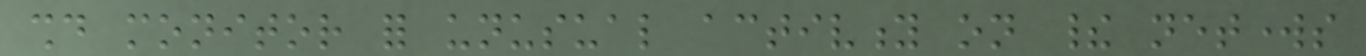should monitor for unusual activity on their networks
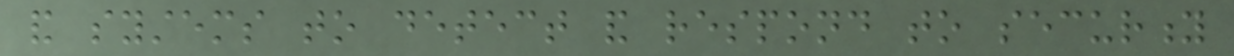and systems to detect and respond to security
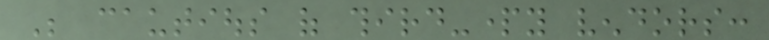Be cautious of third-party vendors:
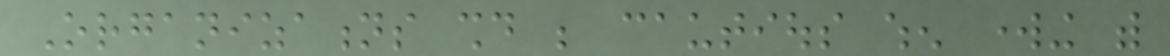Organizations should be cautious when working with
